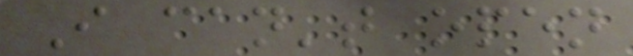I can't open
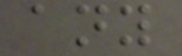any
